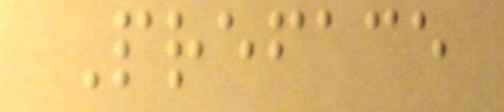Preface
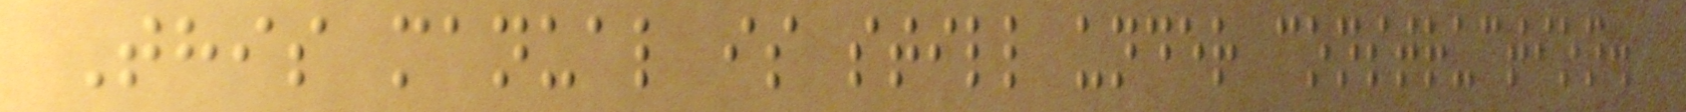This manual is still under construction.
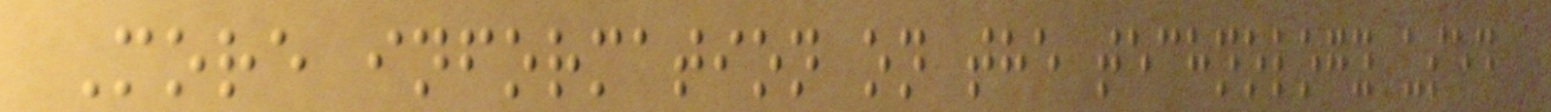More information on the technology used
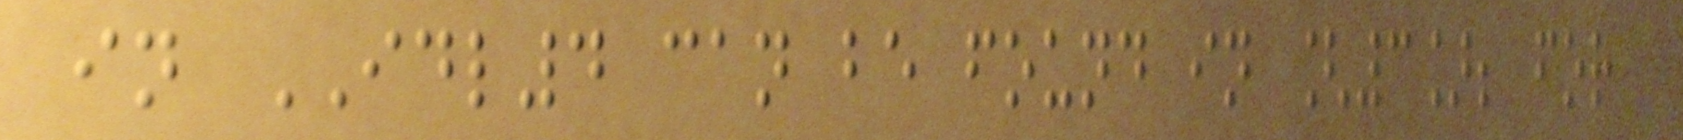in IDL4 can be found in [3]; for
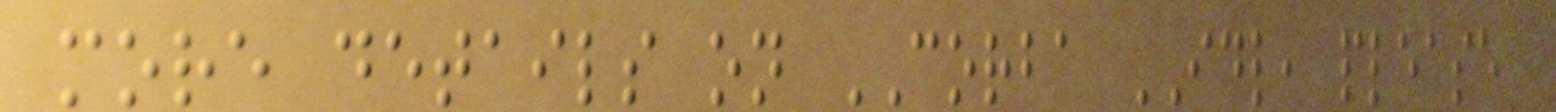more details on CORBA IDL, please
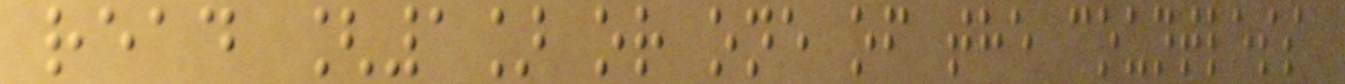read [1] or one of the countless
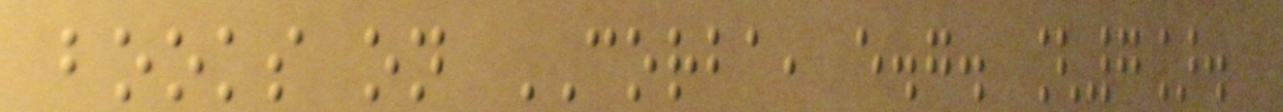books on CORBA, e.g. [7].
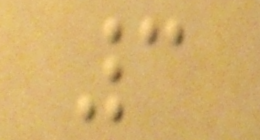3
